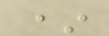*
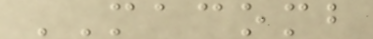MACOMB
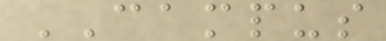CAMPUS
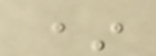*
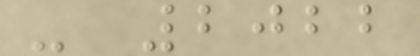- 2022
